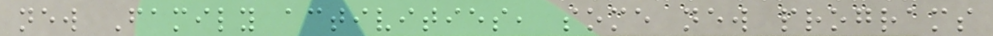new Family activities, some new programs
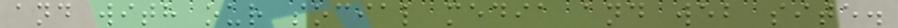and with our social media and web site.
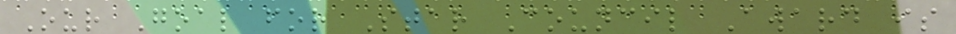Our Goal for Star Council Award is
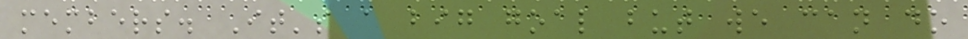members. It's a big goal but we can do
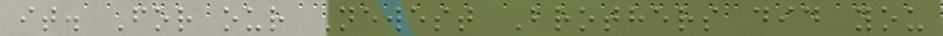it. For our Newest Brothers did you
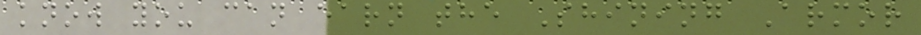know you can earn the Shining Armor
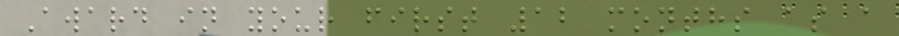Award in your first 12 months as a
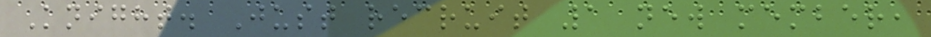Knight. Just recruit 1 new member,
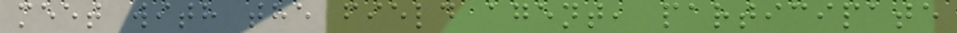meet with the field agent, participate
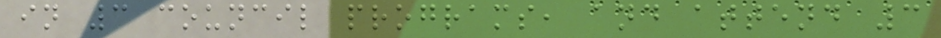in 3 council programs, and attend 3
